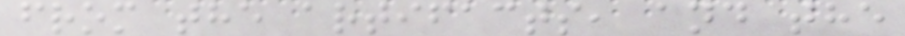from the artifacts, and the
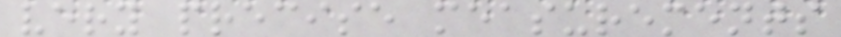very precise measurements
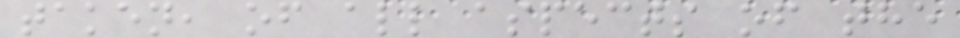taken, of all aspects of the
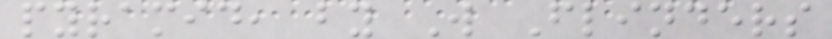pyramid, by W Flinders
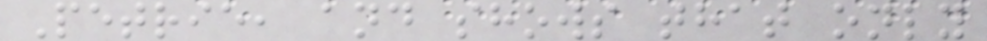Petrie, and shows that only
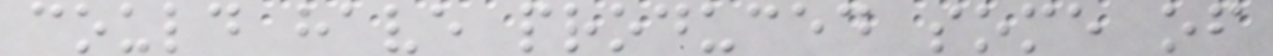could have produced some of
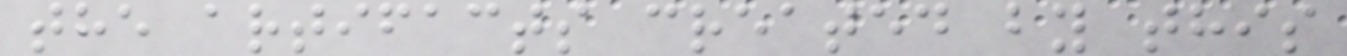the artifacts created by this
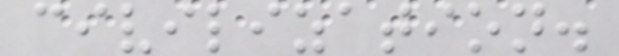civilization.
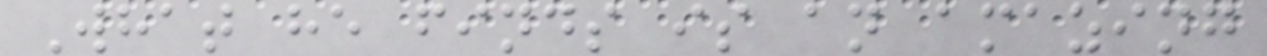What he finds is an amazing
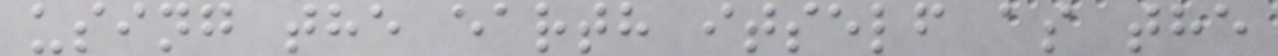using the earth itself as the
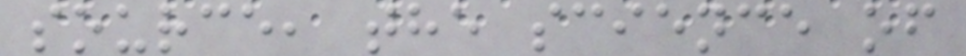source, the science of
